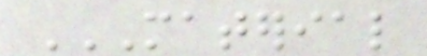MATERIAL
